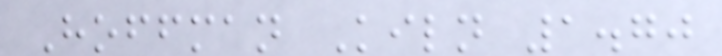Hoffman Kiln 1.70
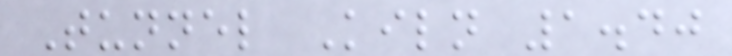Tunnel Kiln 1.40
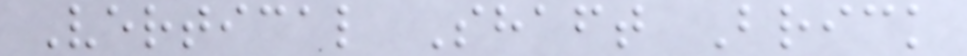Vertical Shaft Brick
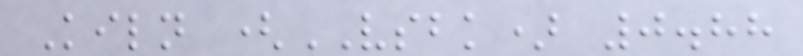Kiln (VSBK) 0.88
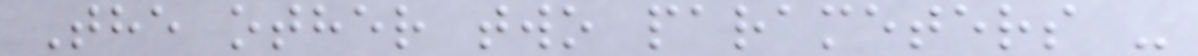The other two parameters -
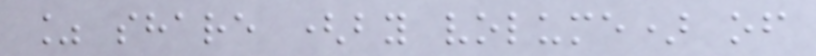% share (by volume) of
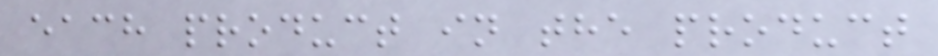each product in the product
